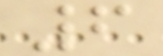6
